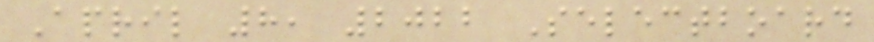April 8, 2022 Selectboard
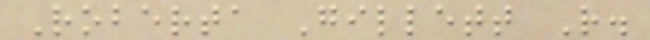Roberta Gillett R.
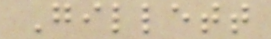Gillett
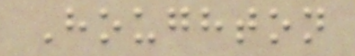Houghton
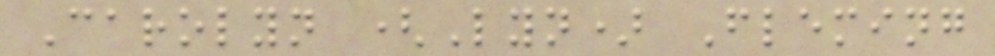Carolyn (Lyn) Fleming
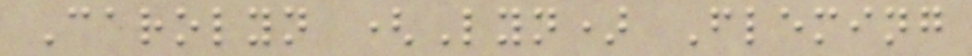Carolyn (Lyn) Fleming
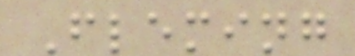Fleming
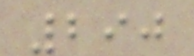290
